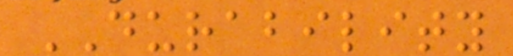DURABILITY
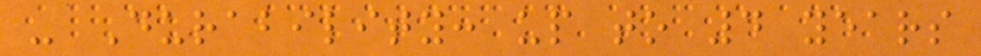- Durability: up to 4 years
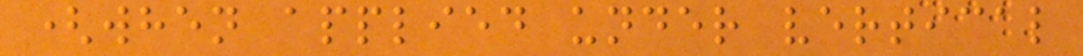(when applied under vertical
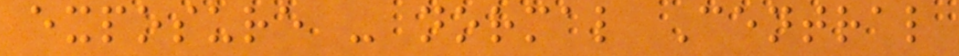exposure - normal Central
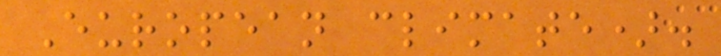European climate).
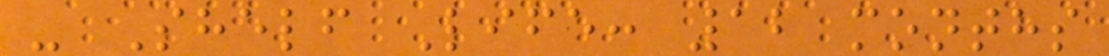- Shelf Life: 12 months
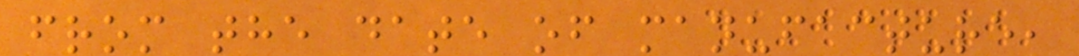from the date of manufacture,
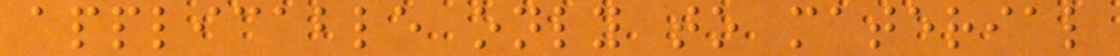applicable only to material
